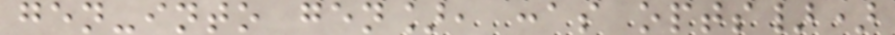gen-into gen], :as opts})
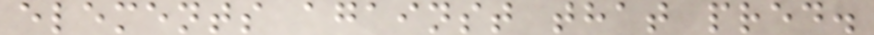elements against that pred.
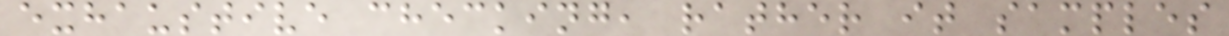exhaustive checking, rather it samples
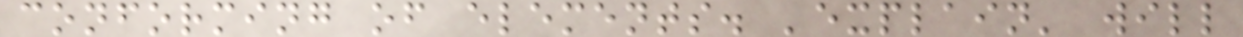conforming of elements. 'explain' will
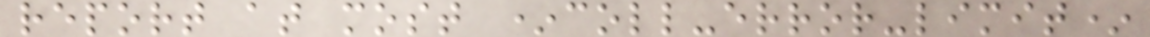report at most *coll-error-limit*
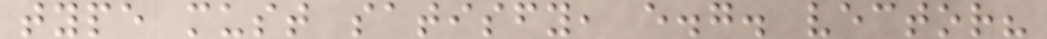type must satisfy, e.g. vector?
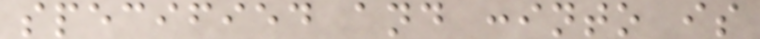specified and :into is
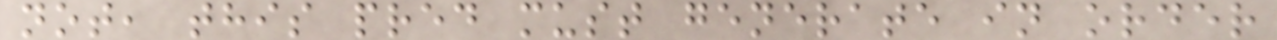not, this pred must generate in order
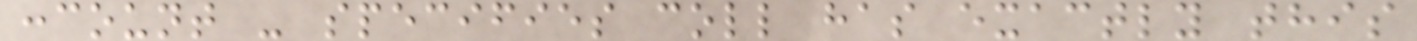:count - specifies coll has exactly this
